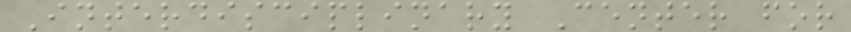Interdisciplinary Center for
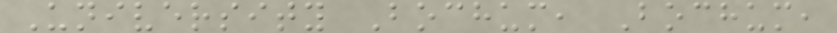University Bochum, Bochum,
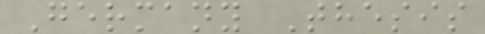Germany Thesis
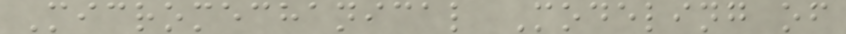Micromechanical Modeling of
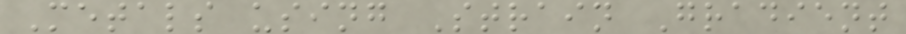Metals using Strain Gradient
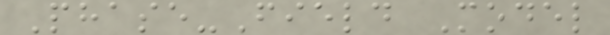Phase-Field Model
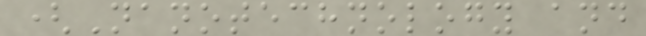(Nanotechnology and
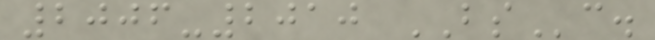2006-2010 BSc.
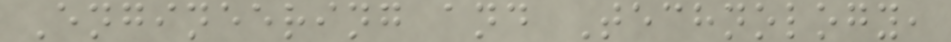Engineering and Technology,
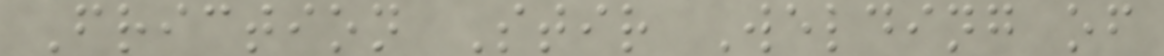Friction Stir Welding of
